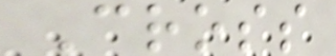Cross
